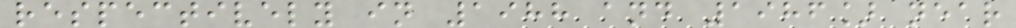respectively in 1988 and 1986] near
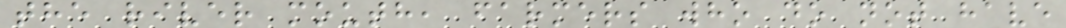the river mouth, farmers who do not have
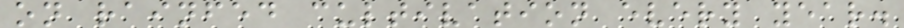on rainfed cultivation every year.
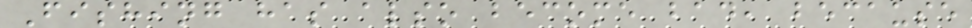Fishing has also become bad, because
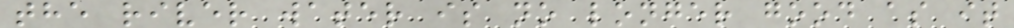the river water is no longer good as it
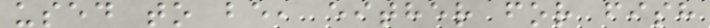used to be, either for fish
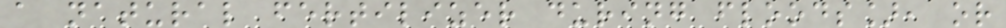a natural fertilizer during floods], or
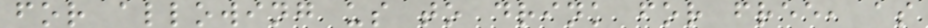for allowing us to drink for free, as
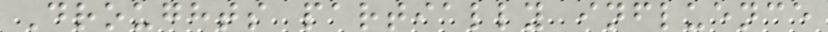Droughts partially influence
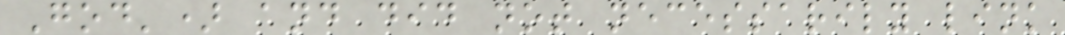God') and did not necessarily link
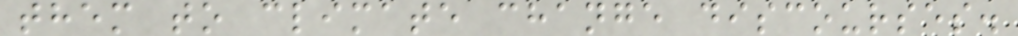them to climate change discourses.
